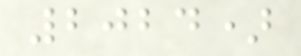2024)
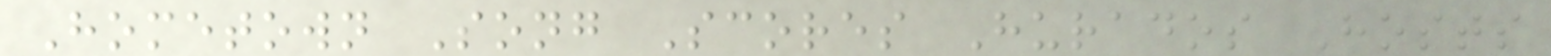Hometown Song Scores Hurados Hosts
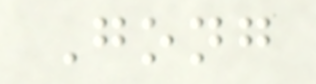Gong
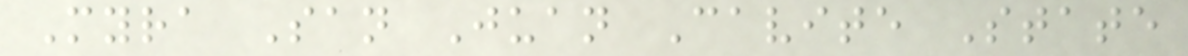Myra San Juan Cavite State
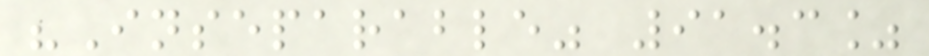"Inseparable" 91.3%
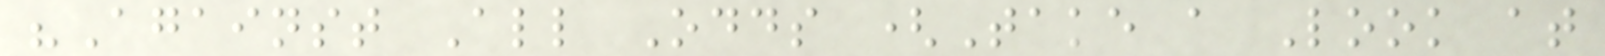"Against All Odds (Take a Look at
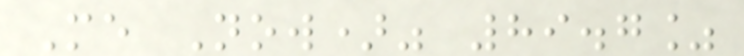Me Now)" 89.7%
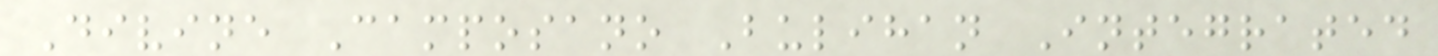Divine Camposano Bulihan Integrated
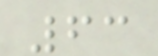63
